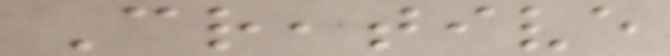Creative
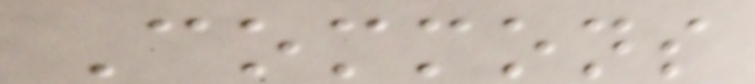Commons
